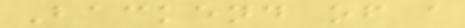Backend of a
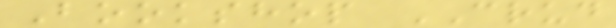Bookshop CRUD
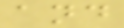and
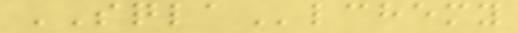SQLAlchemy
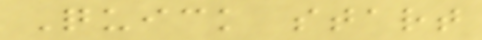Quick start
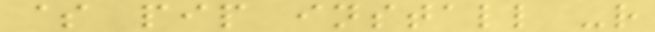$ pip install -r
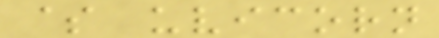$ uvicorn
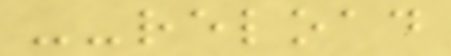--reload
